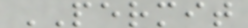PERMIT
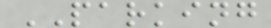PARKING
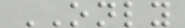ONLY
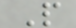P
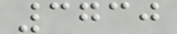3730
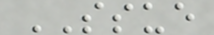SSUE
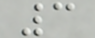3
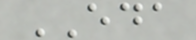EDA
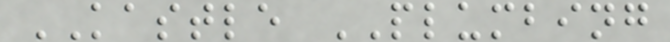KASTLE PLUMBING
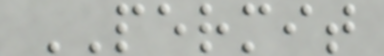PERMIT
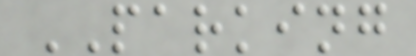PARKING
